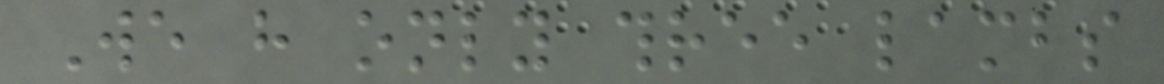We have only three lambs
